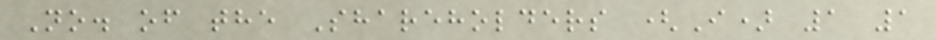No. of the Shareholders (I) 1 1
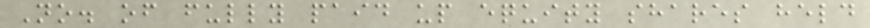No. of fully paid up equity shares held
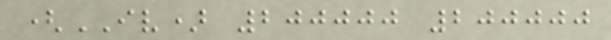(IV) 200000 200000
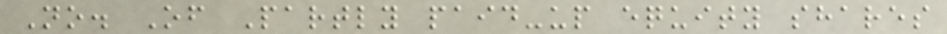No. Of Partly paid-up equity shares
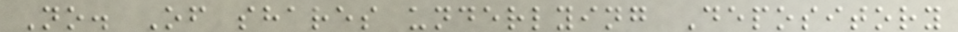No. Of shares underlying Depository
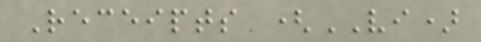Receipts (VI)
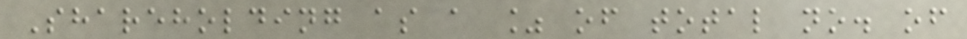Shareholding as a % of total no. of
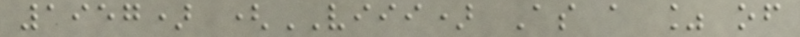1957) (VIII) As a % of
